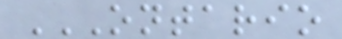ONTARIO
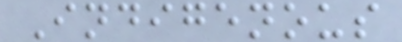Indigenous
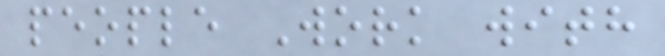people Work with
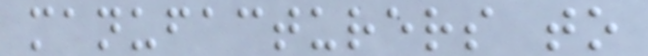manufacturers to
